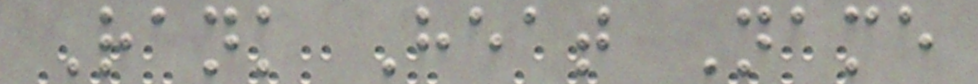Rank Heat Name
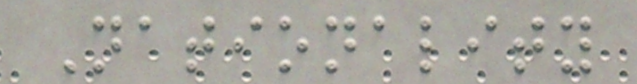Nationality
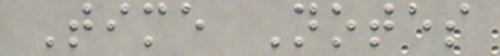Time Notes
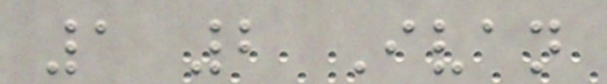1 2 Ivan
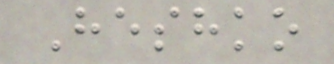Heshko
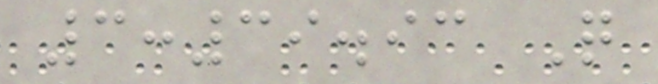3:39.93 Q
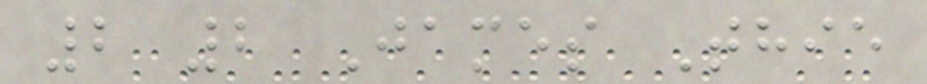2 2 James Thie
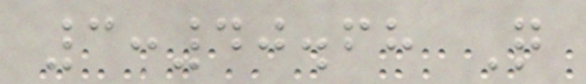3:40.68 Q
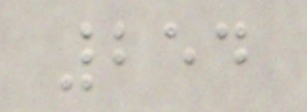254
